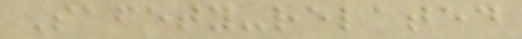Safety-related
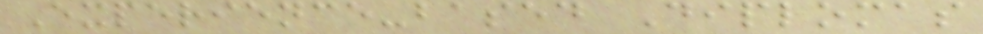Experience-based Diplomas
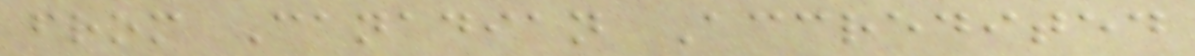from Canadian Accredited
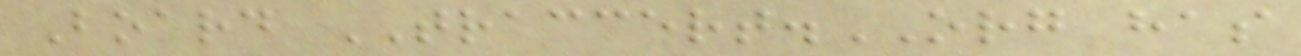Board TRACCERT.ORG has
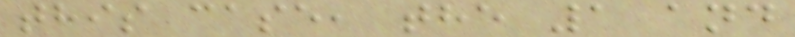this case, the 1 and
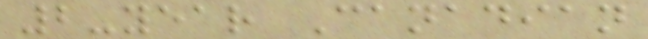2-year Canadian
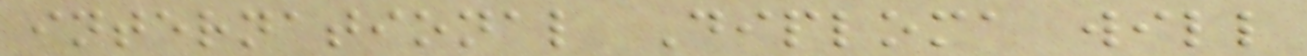international Diploma will
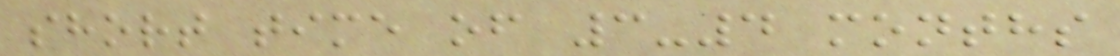short time of 3-4 months
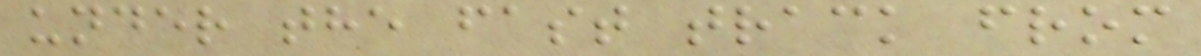under the fast track from
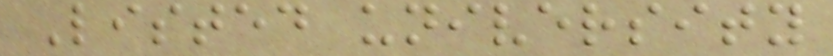Listed university
